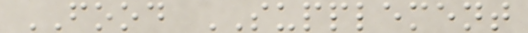FOOD SUPPLEMENT
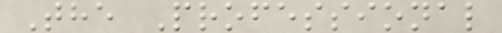The Professional
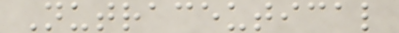Nutraceutical
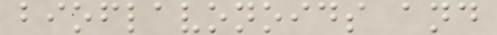bioflavonoids and
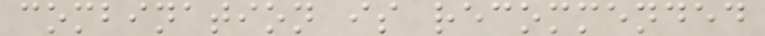combination is recommended
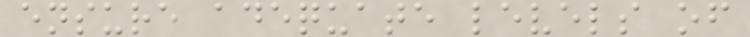ensure adequate levels of
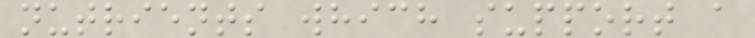nutrients which support a
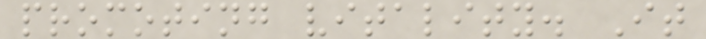promoting vitality. It
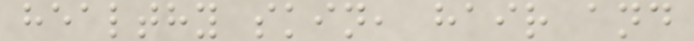healthy skin, hair and
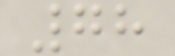78
